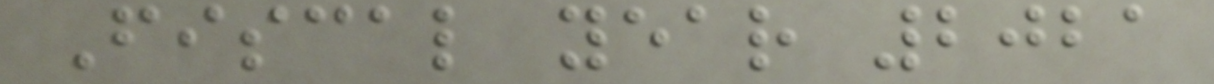Fiscal year 2021
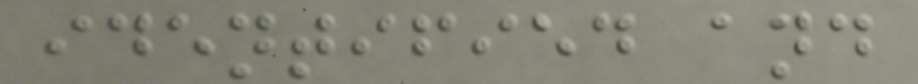identified and
